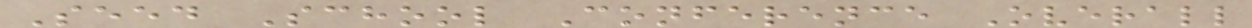Seed School Conference Overall
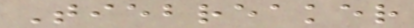Tiebreaker
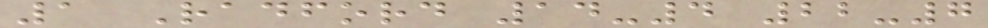1 Radford 14-4 22-7
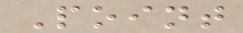Point
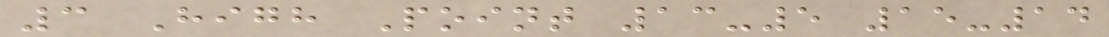3 High Point 13-5 15-14
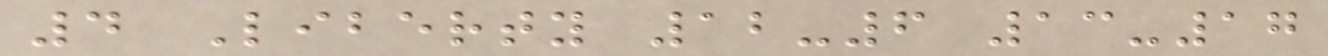4 Liberty 12-6 13-17
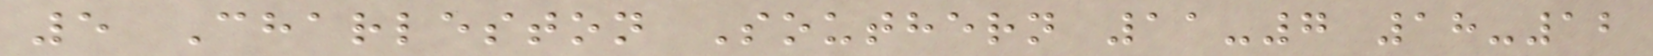5 Charleston Southern 11-7 18-12
